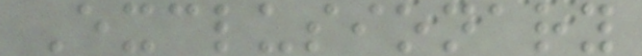Exclusionary
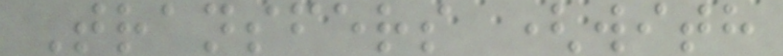Transfers (with
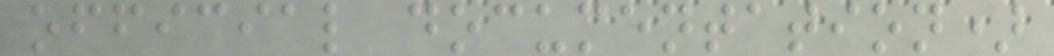official documentation)
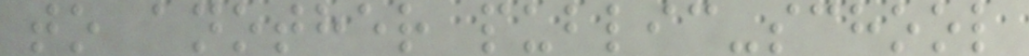to another public-school
